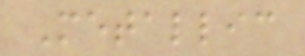Metallic
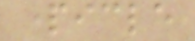particle
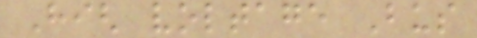High voltage Bus
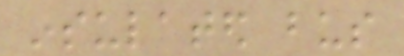insulated bus
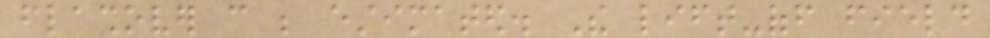flashover can be estimated. The lift-off field
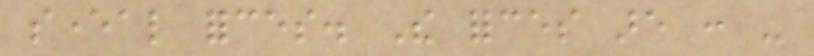several forces. The forces are : -
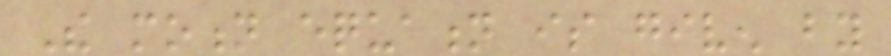The motion equation is given by
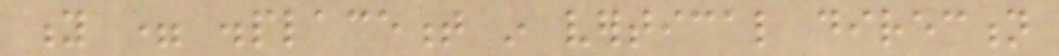y = displacement in vertical direction
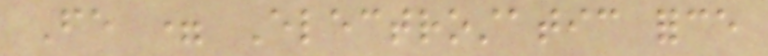Fe = Electrostatic force
